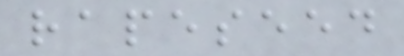rapeseed
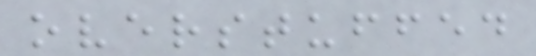overstuffed
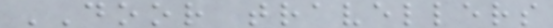DOOR travellers
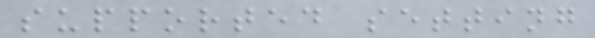supported setting
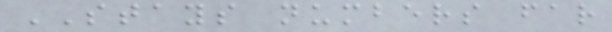STAYS numbers far
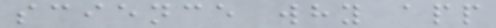science why app
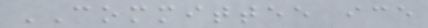COMMITTEE ice
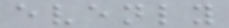evenly
